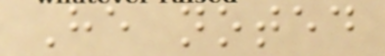He noted
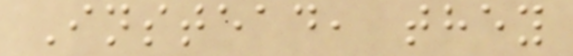Instead, they
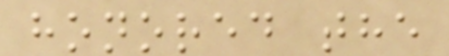honored the
